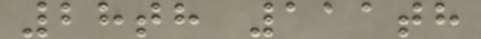28th 111th
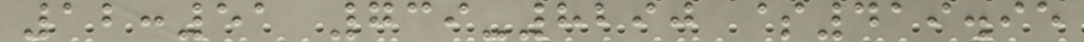12:51 739-8290 $419.95
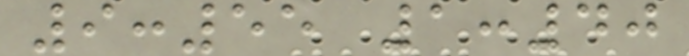9:55 1:40
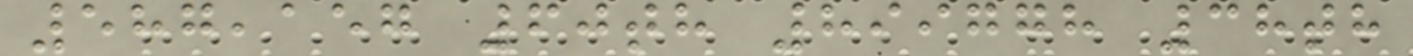587,157 60th 899778 38th
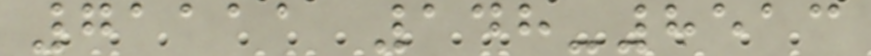71111 148-8513
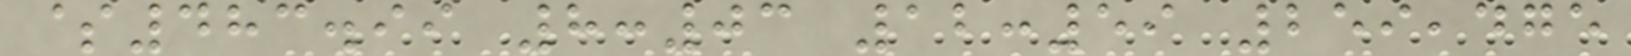$483.99 8:03 12:59 259,475
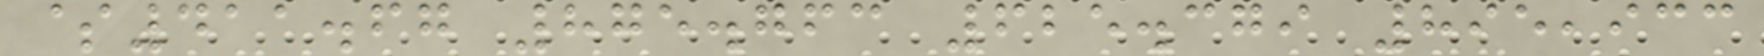$411.67 875.763 625.379 895,933
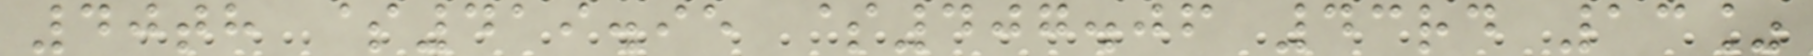40th $419.95 $407.06 43rd 13%
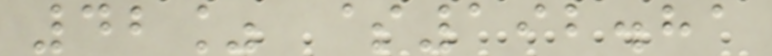42% $192.81
